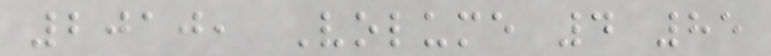2010, Volume 4 85
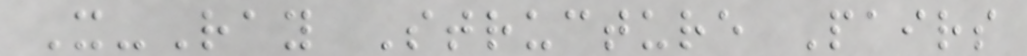X-Ray Structure Pairs
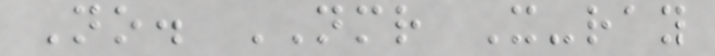No. NMR X-ray
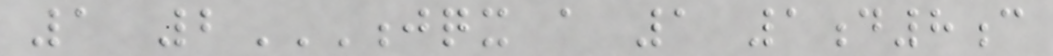1 2JQX A 1 1D8C
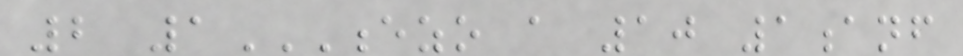2 1EZO A 10 1ANF
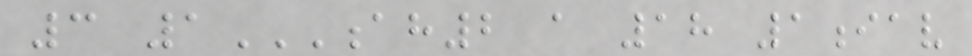3 1AH2 A 18 1IAV
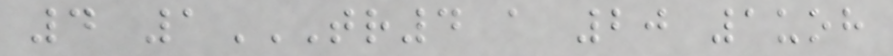4 1TR4 A 20 1UOH
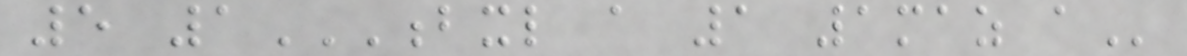5 1BXL A 1 1MAZ A
